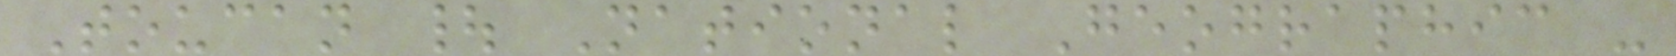Toucan | National Geographic -
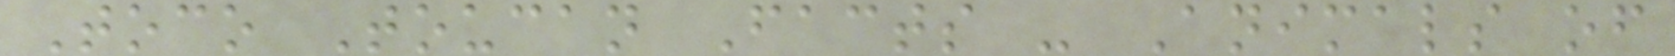Toco Toucan Facts - Animals of
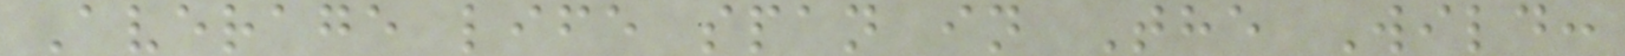Average life span in The Wild:
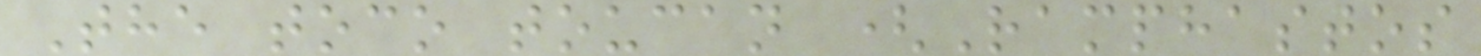The toco toucan (Ramphastos
